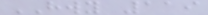HWY 119
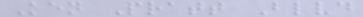Ken Pratt Blvd
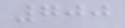700
